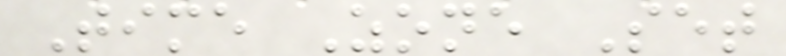Time Zone Set
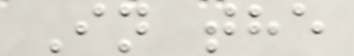In the
